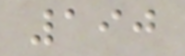190
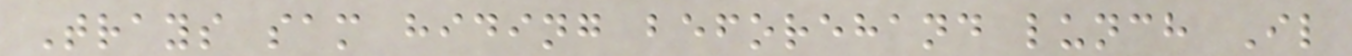Trays sam hiding beforehand lunch Il
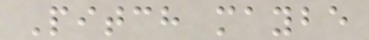Pitch maybe
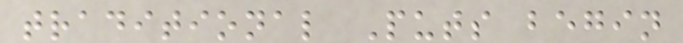traditional Puts begin
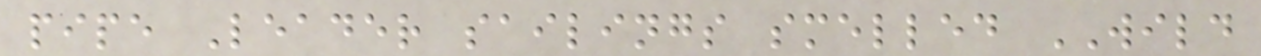pipe Leader sailings smelled WILD
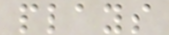plays
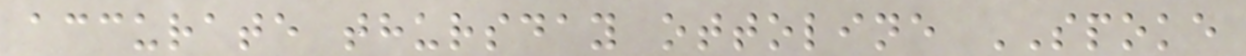accurate thursday ottoline SPOKE
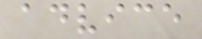advice
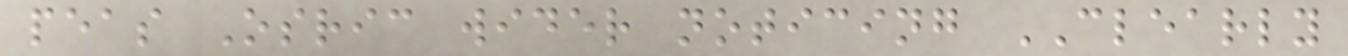peas Osric wider noticing CLEARLY
